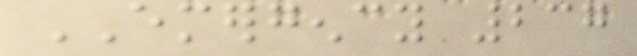EMERGENCY 237
